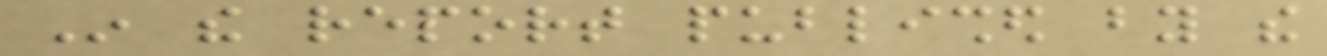In the report published by the
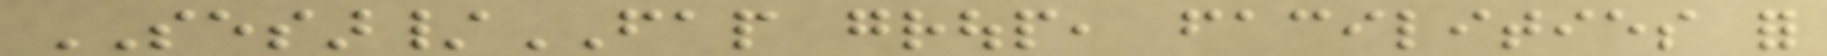SESAR/FAP group, facilities for
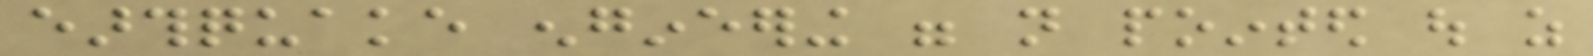earthquake engineering were not pointed out as
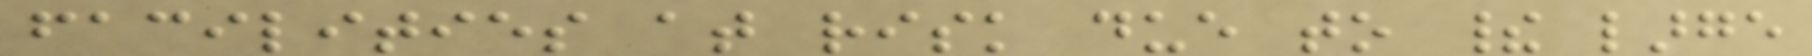facilities at risk due to their large
